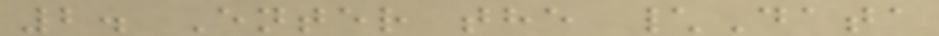2. Enter the \Data
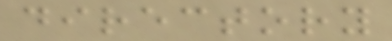directory
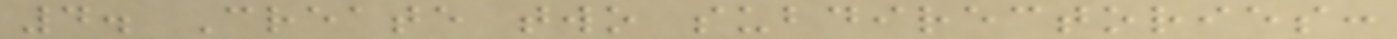4. Create two subdirectories:
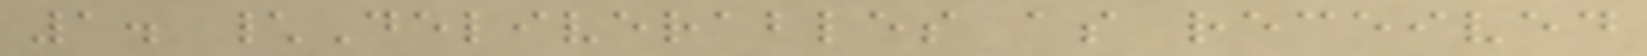1. \Deliverables as received
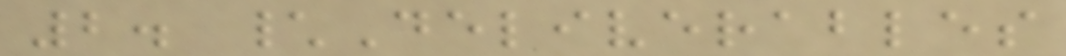2. \Deliverables
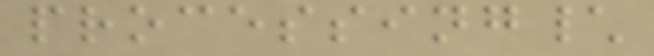processing\
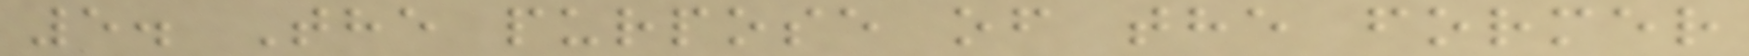5. The purpose of the former
